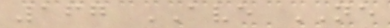167 AVE NE
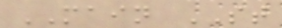MAIN ST
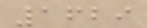1629
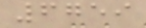6759
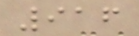916
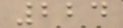224
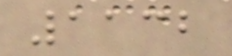1132
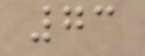73
